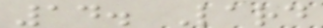14. Lard
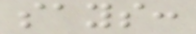says:
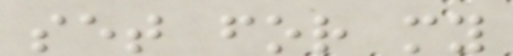set for my
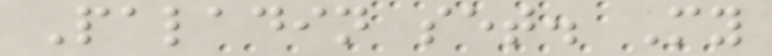Paladin set. My
